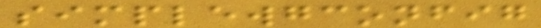simplewgconfig
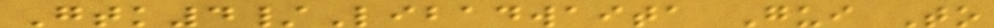Gtk4/Libadwaita Gui To
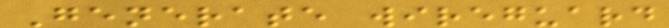Generate wireguard
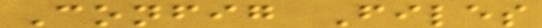Config Files
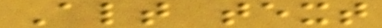Alt text
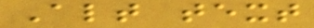Alt text
